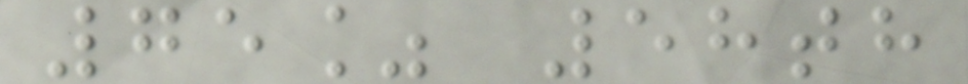75% 58th
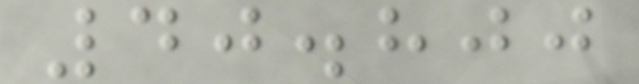40.800
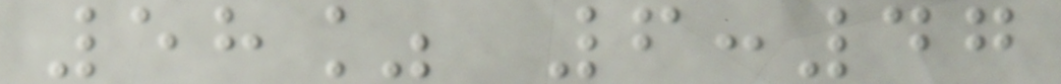58% 6:47
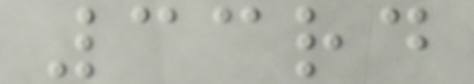33rd
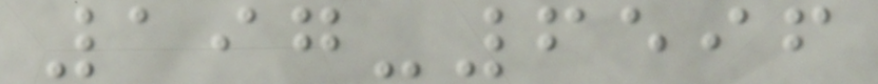197-6596
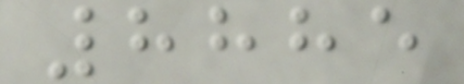8885
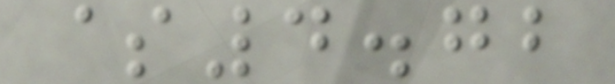$4.72
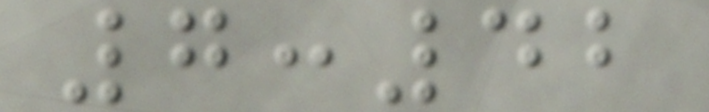7:42
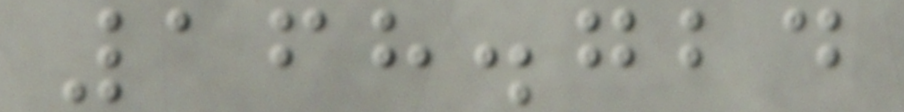168.724
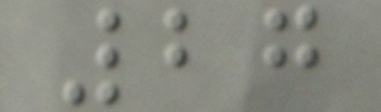27
